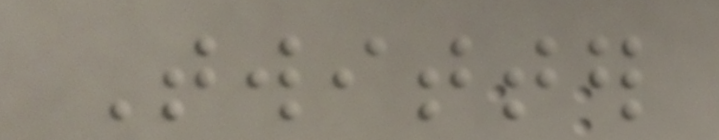Twitter
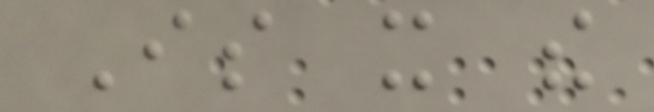Is it the
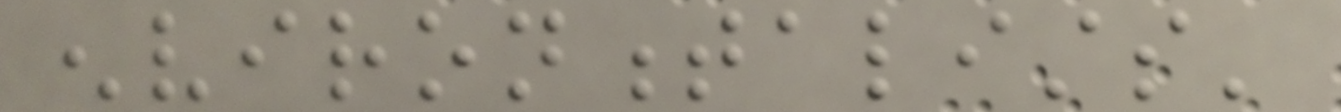environmentalists'
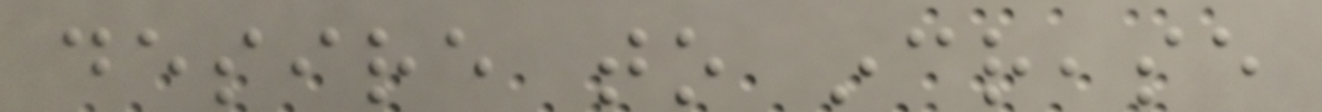desire to increase
